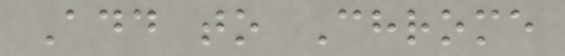Add to Chrome
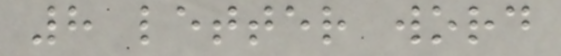8 letter word
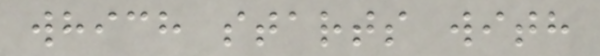which starts with
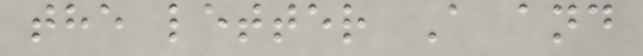the letter A and
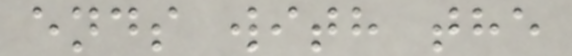ends with the
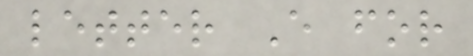letter E for
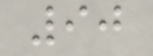90
